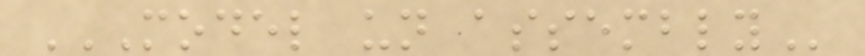MODEL UN ASSEMBLY
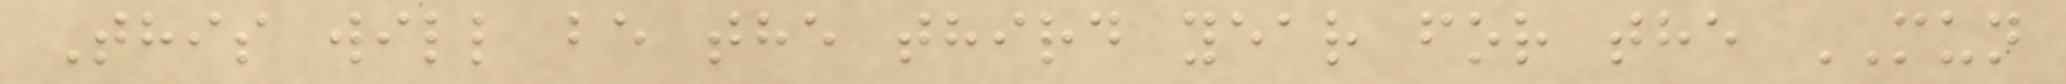This will be the third year for the MUN
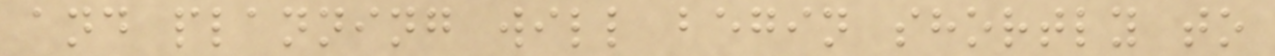and planning will begin shortly to
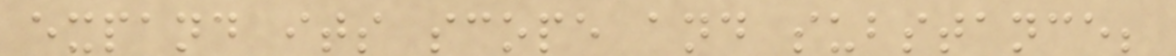expand its scope and substance;
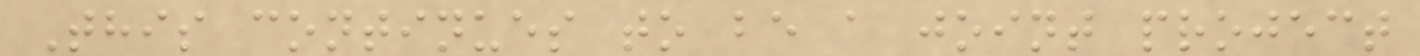This continues to be a joint project
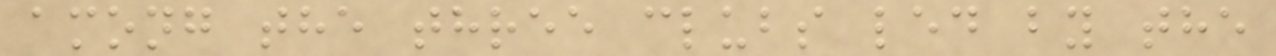among the three clubs led by the
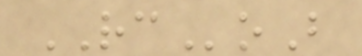RCoB
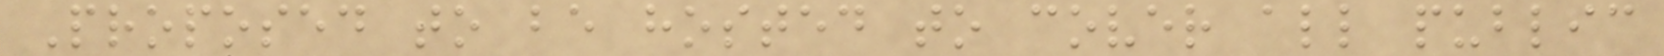Proposed to be hosted to cover all public
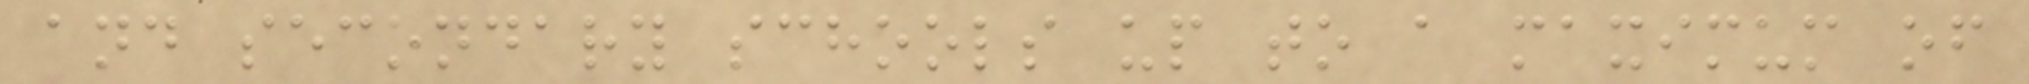and secondary schools up to a maximum of
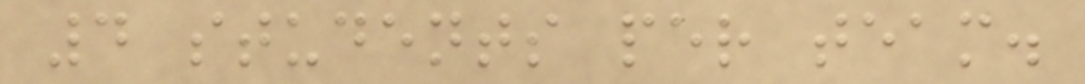4 students per team.
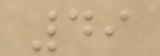49
